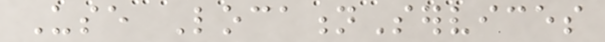Use LocationServices
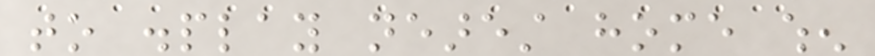to display nearest home when
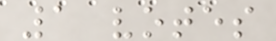1 votes
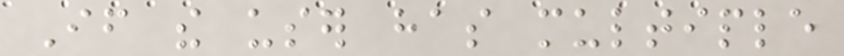If the user has multiple
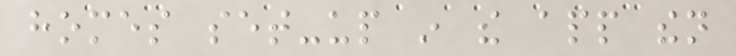homes set-up in the app then
